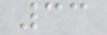33
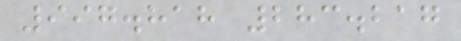997.818 283.217
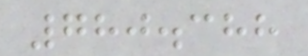780.388
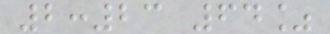2:23 64%
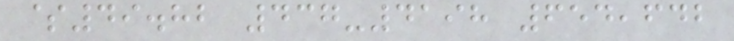$49.82 437-4198 654,642
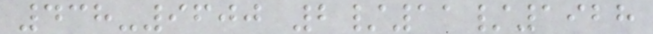438-9600 2/11/1928
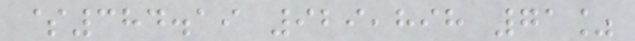$384.19 929,898 71%
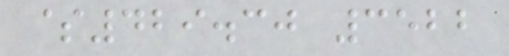$429.30 3522
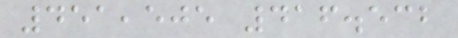451,505 416.532
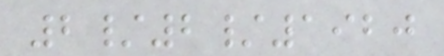2/2/1920
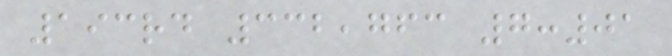193rd 332,763 7:01
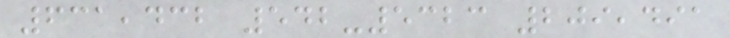631,432 542-5323 209,491
